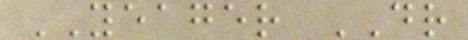YEAGER DR
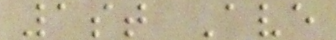1st Ave
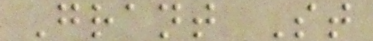Grant St
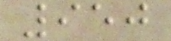950
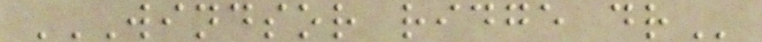WINDSOR RIDGE DR
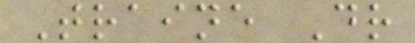Traine Dr
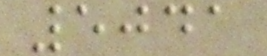5041
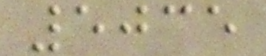5035
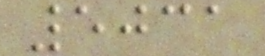5031
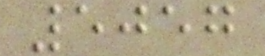5057
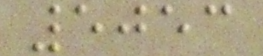5053
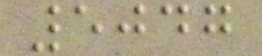5047
